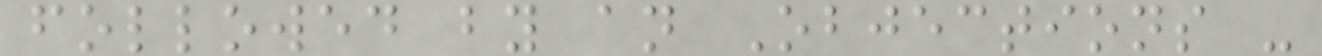followed by an Objections -
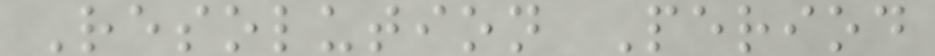Resolution Period
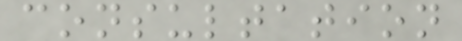consultation
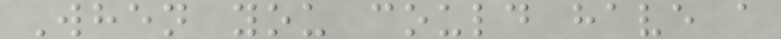When you could have a
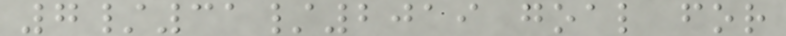7/31/2019 goal for
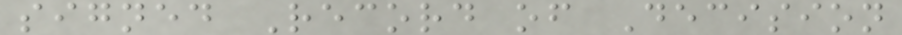signed Record of Decision
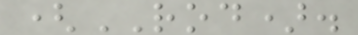(ROD).
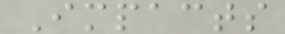Impacts
